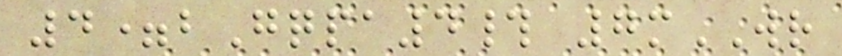4=bGqpa4# 7mWR
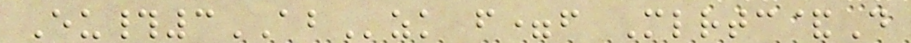Eu#3ABzk f=f Mlrtc&D
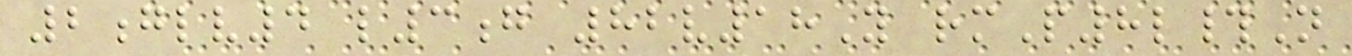2glv4 l3g 82v18Y rmP8l#N
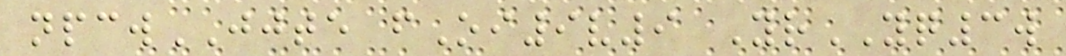npcwJJTE fOi9v9 YrYQ3w
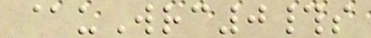@uWrc0#s
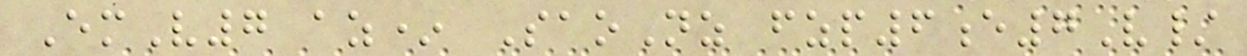EmV7 az* SaoNz fzp6e7V/
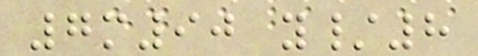7m90 y/8
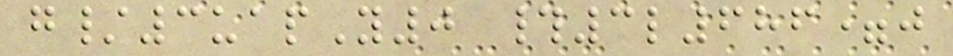g/3uapY0 #3l686=j
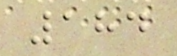184
